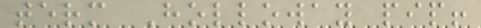term Holloway pip!
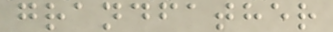grandfather
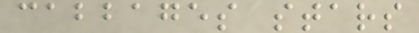cabbages stars
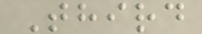Third
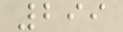299
